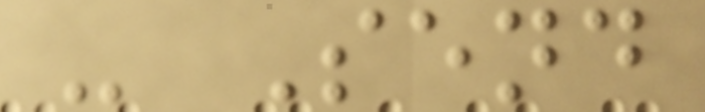- Send
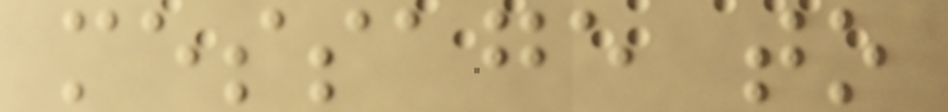message to
